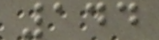144
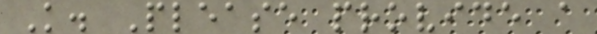K. Please provide a
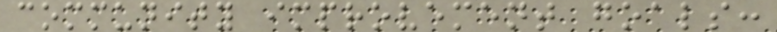community improvement goals:
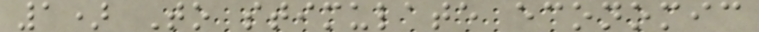1) To stimulate economic
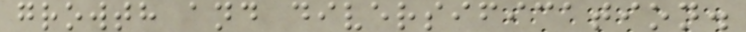growth and diversification.
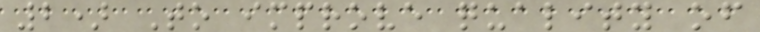2) To improve quality of
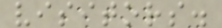visitors.
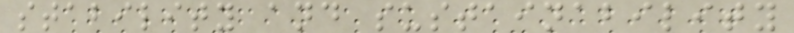stability and sustainability
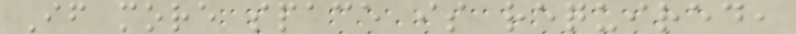If more space is required,
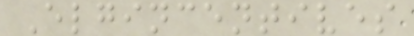Elgincentives
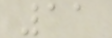11
